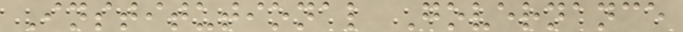Institutional Governance
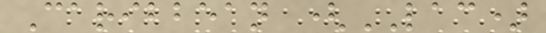Caribbean (LAC)
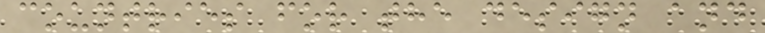countries for the design and
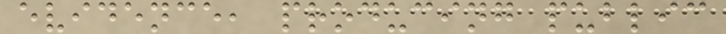evidence, producing public
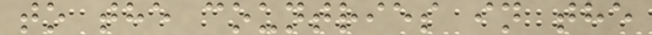to the countries in the
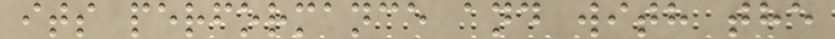its performance and with the
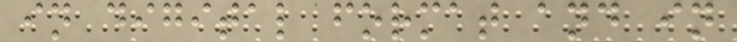in digital format and in
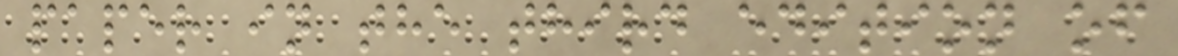paper in the third edition of
